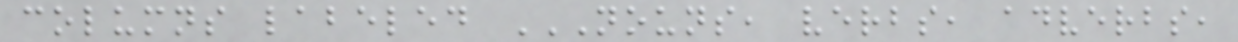columns labeled NOUNS, VERBS, ADVERBS,
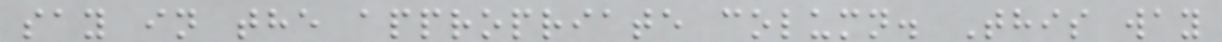say in the appropriate column. This way
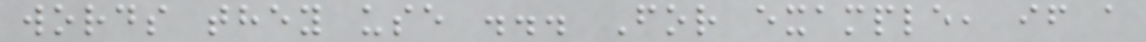words they use ... For example, if a
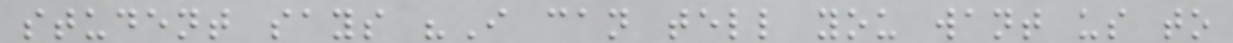student says "I can tell you want us to
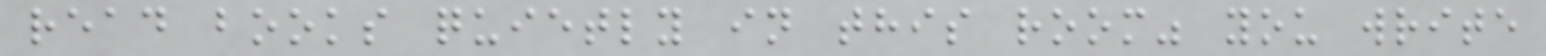read books quietly in this room" you write
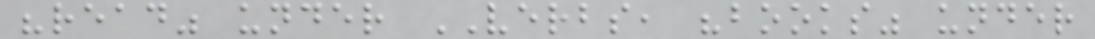"read" under VERBS, "books" under
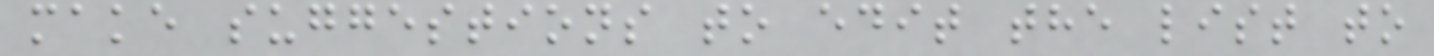make suggestions to edit the list to
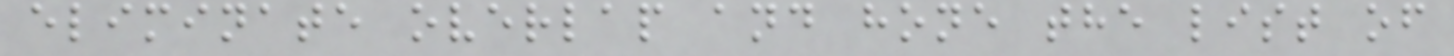eliminate overlap and hone the list of
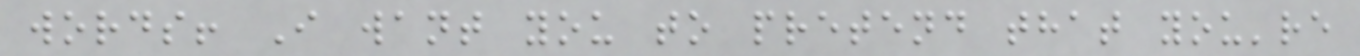words! I want you to pretend that you're
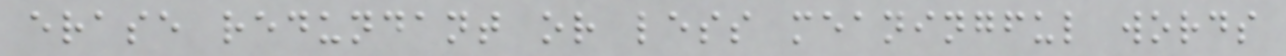erase redundant or less meaningful words
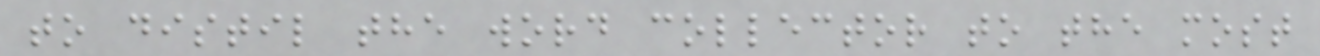to distil the word collector to the most
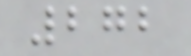272
